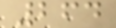264
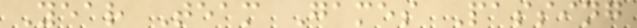Year Team Games Passing
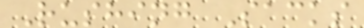Rushing Sacks
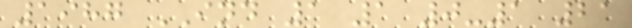1987 IND 1 1 0-1 21
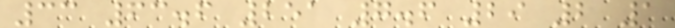33 63.6 251 7.6 29 2 1
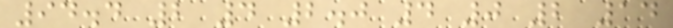94.4 2 4 2.0 4 0 2 14
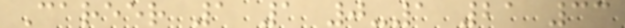Career 1 1 0-1 21 33
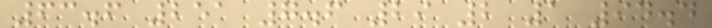63.6 251 7.6 29 2 1 94.4
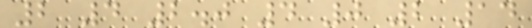2 4 2.0 4 0 2 14
